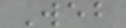Web
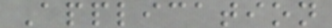Application
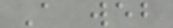A web
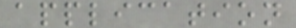application
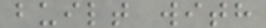built with
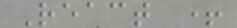React +
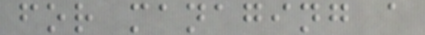for managing a
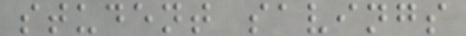student savings
